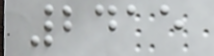2415
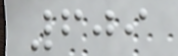609
